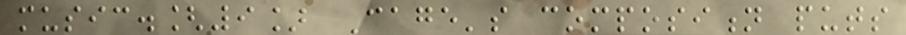music.[9] Cage's composition puts
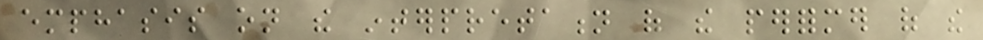emphasis on the interpretation of the performer of the
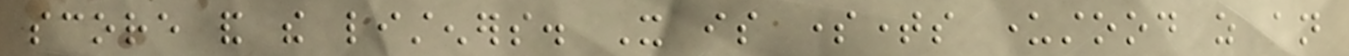score and the listeners. It is sometimes understood as an
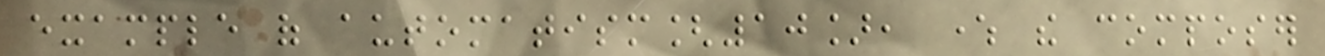example of automatism[10], where the composer
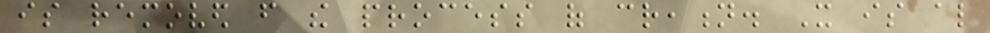is removed from the process of creation. It is also
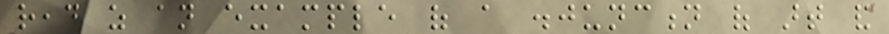read as an example of a disjunction of art and
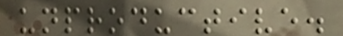unproductive.
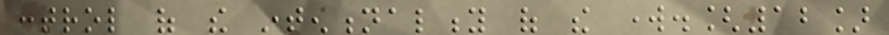control of the intentionality of the work.[12]
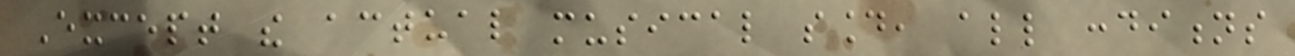Except the actual musical sound, all conditions
